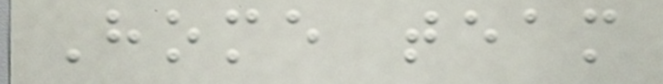Home team
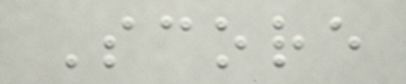Score
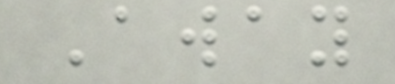Away
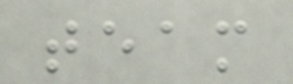team
